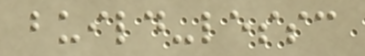build-lessc
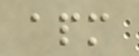apm
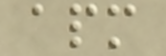apm
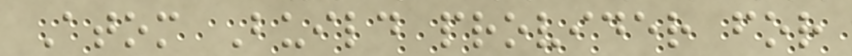Atom Build provider for
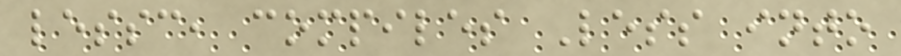lessc, compiles Less into
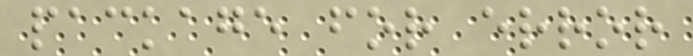package for error
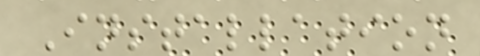Installation
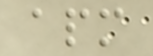apm
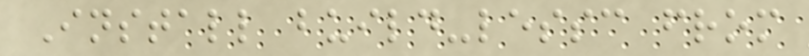Install build-lessc from
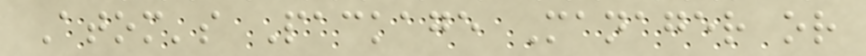Atom's Package Manager or
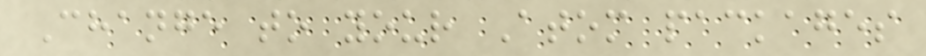Change to your Atom packages
